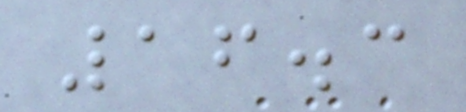16.3
